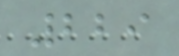229
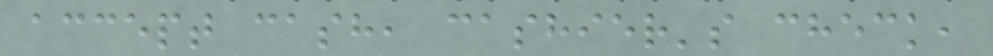accept cash, cashier's check,
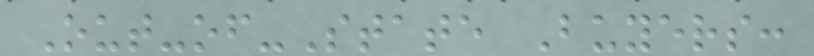Out-of-State Buyers:
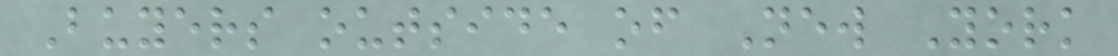Buyers outside of New York
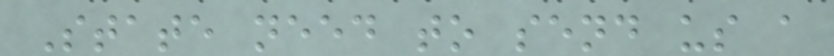State need to send us a
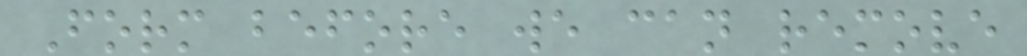Form before we can remove
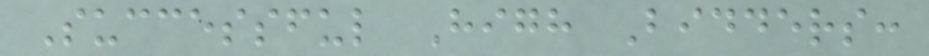Successful High Bidders:
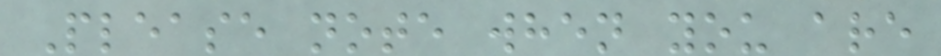Please note when you are
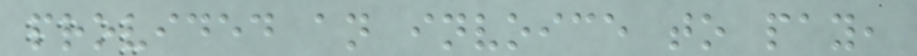provided an invoice to pay,
